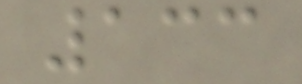133
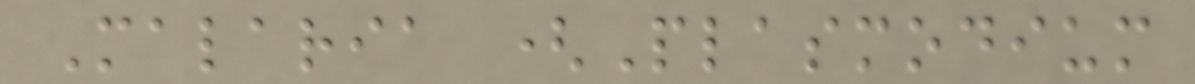Malaria (Plasmodium
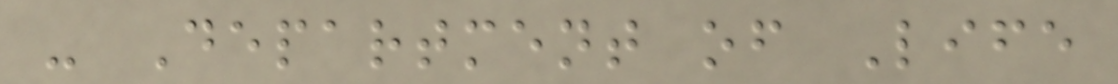- Department of Life
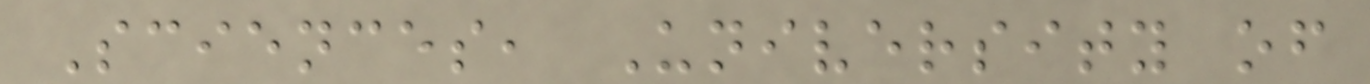Sciences, University of
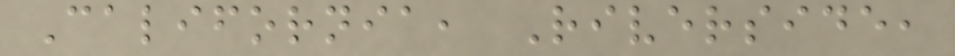California, Riverside,
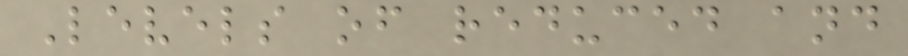Levels of reduced and
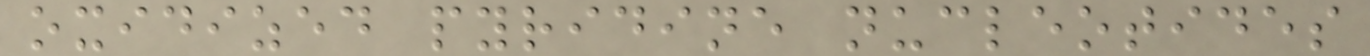oxidized pyridine nucleotides
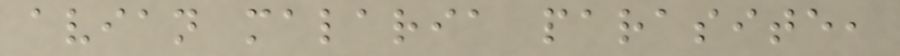avian malaria parasite,
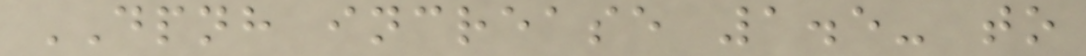DPNH increase 1.5- to
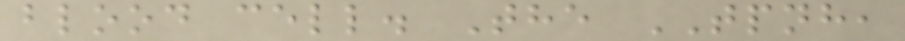blood cell. The TPNH,
